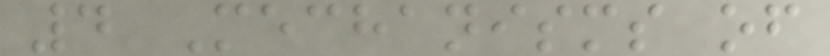4 Mechanisms of
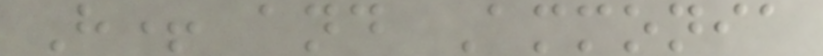H+ and Ammonia
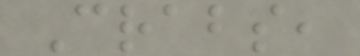Crabs,
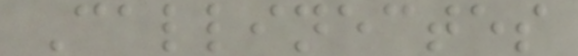Callinectes
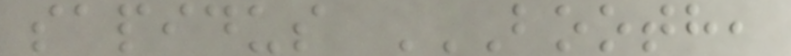sapidus BOOTH,
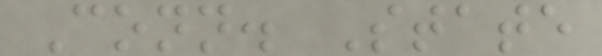Conn. State
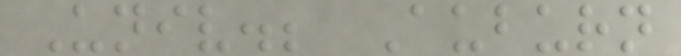Univ.; Auburn
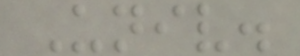Univ.
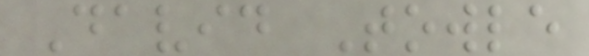David Towle
